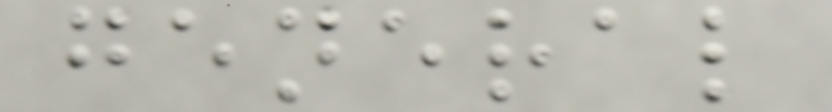general
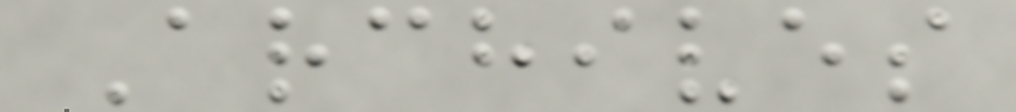Archives
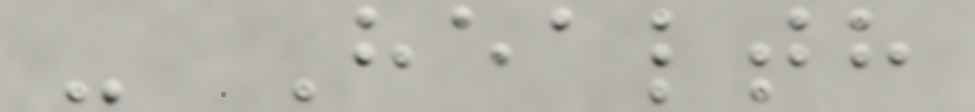- Health
